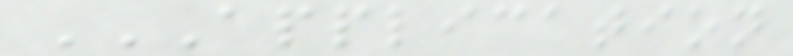APPLICATION
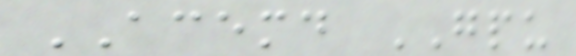ACEMD GPU
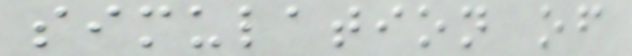simulation of
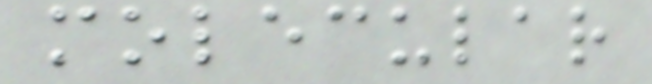molecular
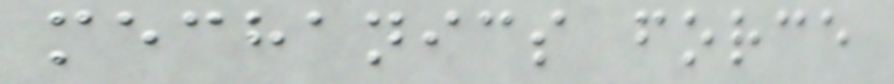mechanics force
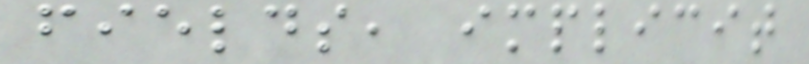fields, implicit
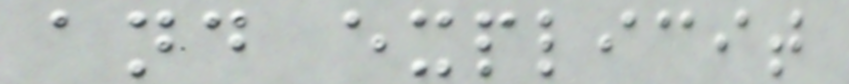and explicit
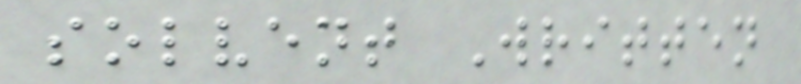solvent Written
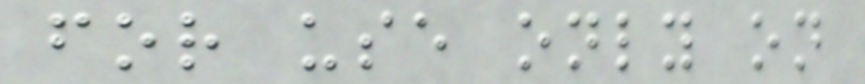for use only on
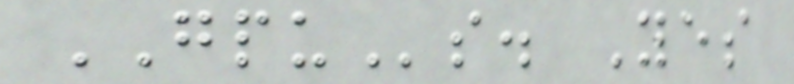GPUs. Yes
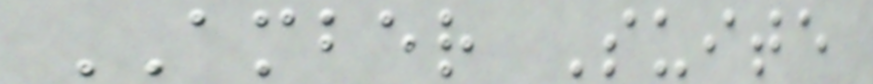AMBER Suite
